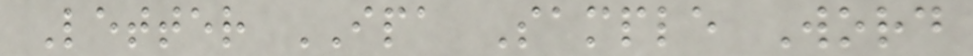Letter IPA Sample Word
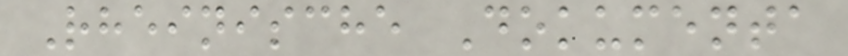Rheinische Dokumenta
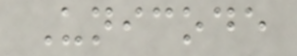Unicode
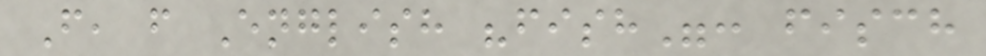F, f English "fish": fisch
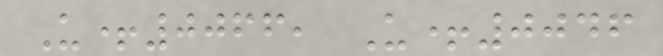U+0066, U+0046
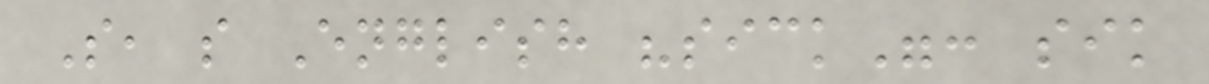S, s English "sick": sik
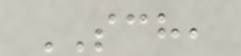SCH,
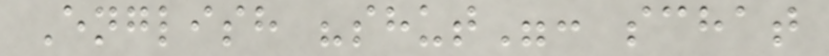English "shut": schat
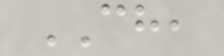CH,
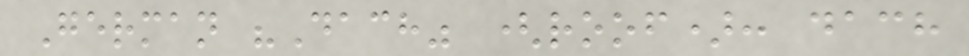German "Dach" (roof): dach
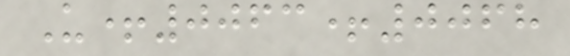U+0063+0068
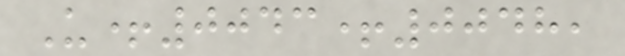U+0043+0048,
